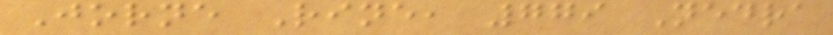Jorne Rine, 779 Nedra
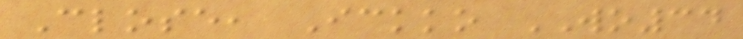Close, Ickko WO34
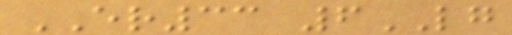ER33 6LG
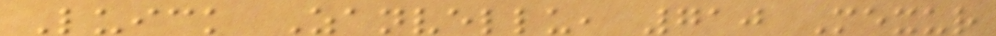Luick Zanvellu, 710 Mexur
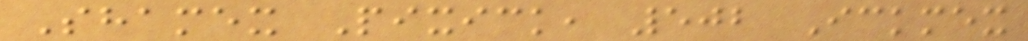Shamex Pixick, 502 Ickmex
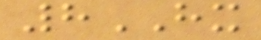8HX
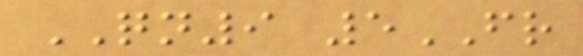QN9 5FR
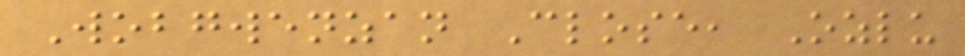Wobgwenzan Close, Ozlu
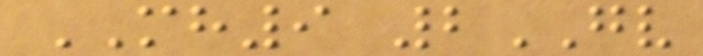MH9 2GV
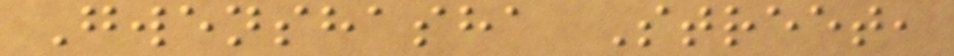Gwenshasha Street,
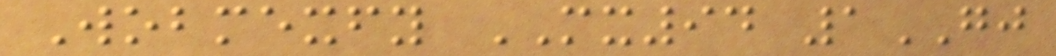Wobmexfy MX94 1GJ
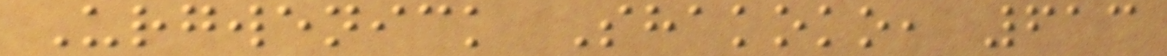Urgwenick Shakoko, 613
